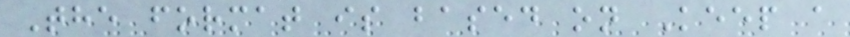The format is based on Keep a
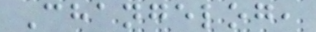Changelog,
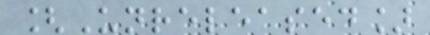[Unreleased]
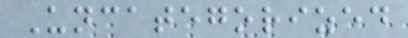Uncategorized
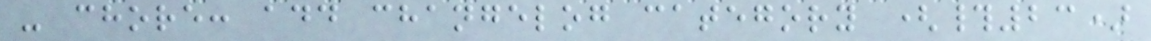- chore: add changelog category (#23)
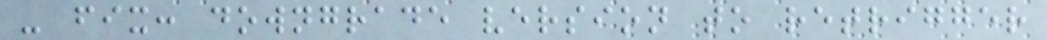- fix: downgrade version to retrigger
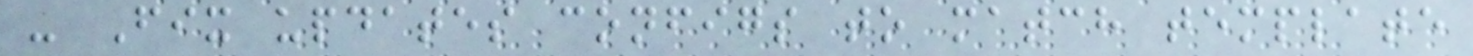- Fix updates configs to match template
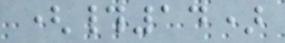(#14)
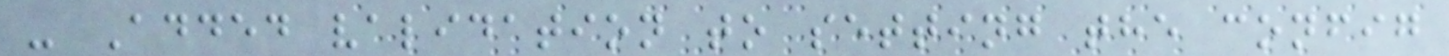- Added validation to setting the config
